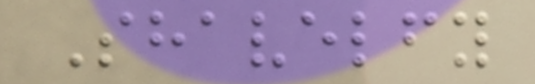Shavelfy
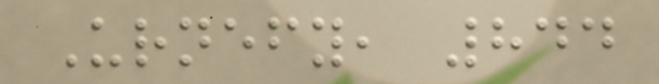Urnefy, 844
